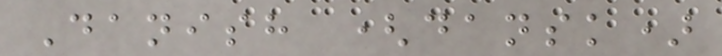Danish (dansk)
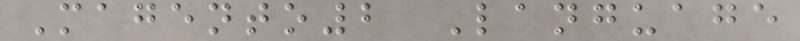Magento2 Language
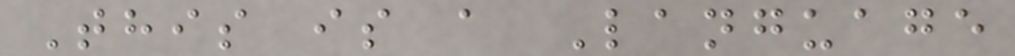This is a Language
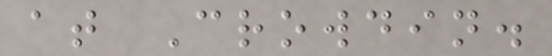at Crowdin.
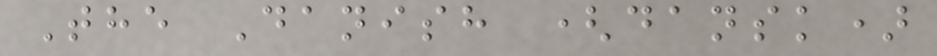The Danish (dansk)
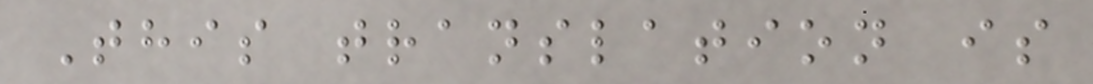This translation is
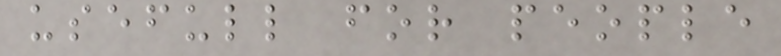usefull for people
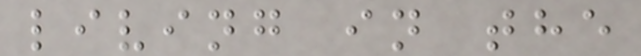living in the
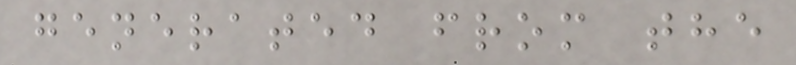generated from the
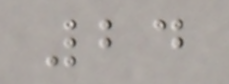24
